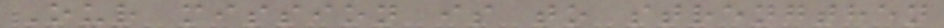Our mission is to strengthen
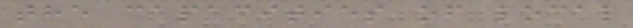the capacities of local
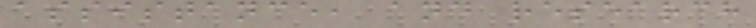assistance, and research
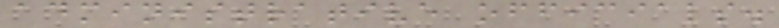administrative officials.
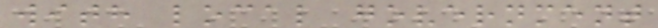with local government
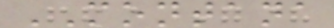MONTANA
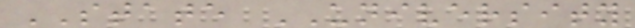STATE UNIVERSITY
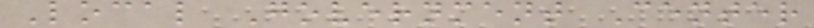Local Government Center
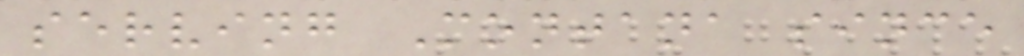serving Montana since
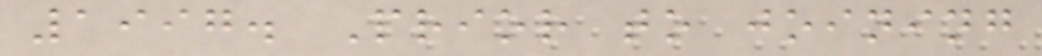1997. Prior to joining
